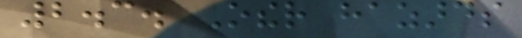2.3. Other hazards
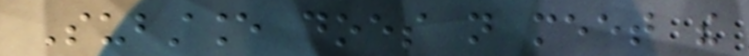Substance does not meet the
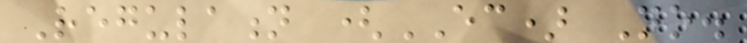Regulation (EC) No.
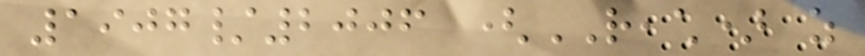1907/2006 (REACH) as
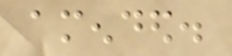amended.
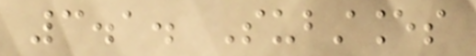3.1. Substances
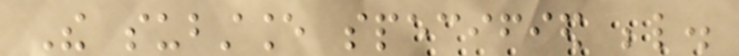The substance specified below.
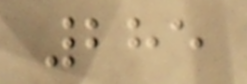285
